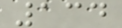134
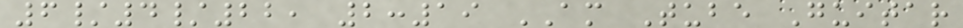6/4/22, 2:19 AM Tube Guitar
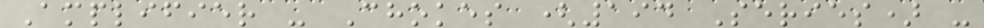Amplifier - Chokes (194 Series) -
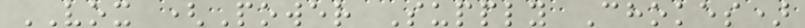VOX (Power Supply Chokes)
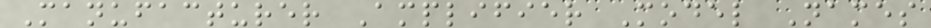Manufacturer Amplifier Model Names
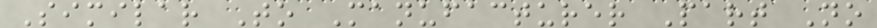Similar To Manufacturer Part No
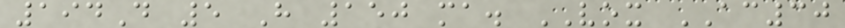194D 5 H 150 ma. VOX AC30
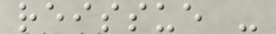reissue -
